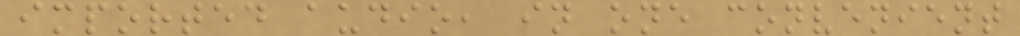imported audio, in one convenient
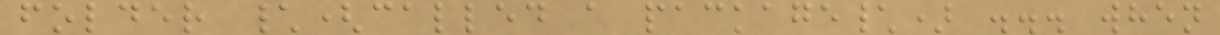folder \(called a package\) ... when
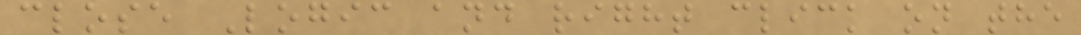close Logic and right click on the
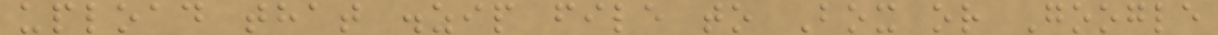upload that .zip file to Box or Google
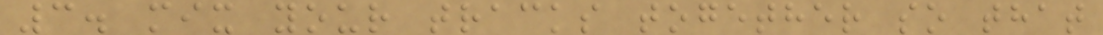3. mix your tracks together so that
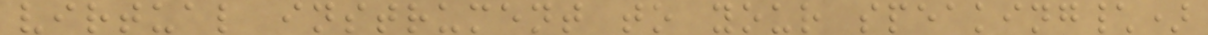virtual instrument to your speaking\)
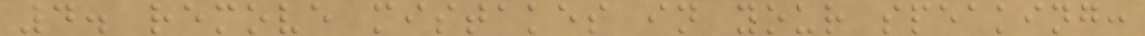4. remove mistakes in your speaking:
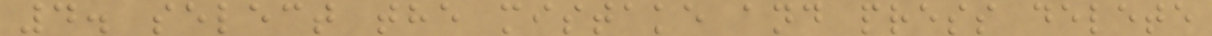4. select the mistake and press delete
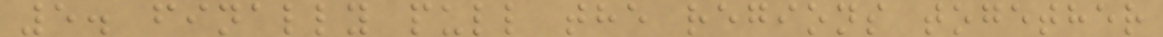5. finally pull the regions together
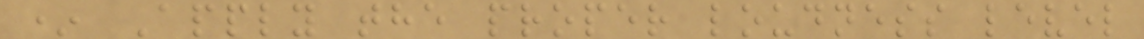* Apply the proper loudness level
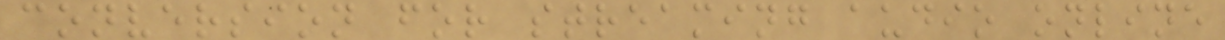conversion for streaming audio online
